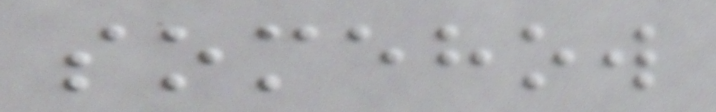somehow
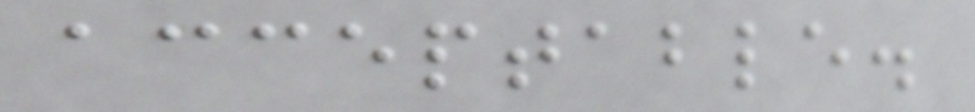acceptable.
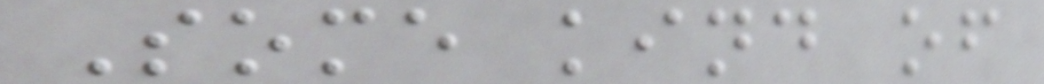Some kind of
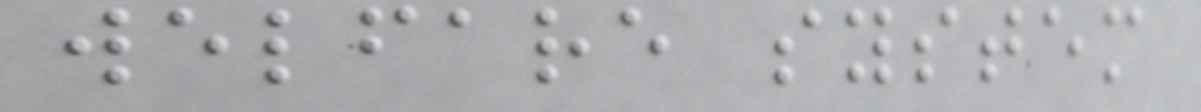welfare system
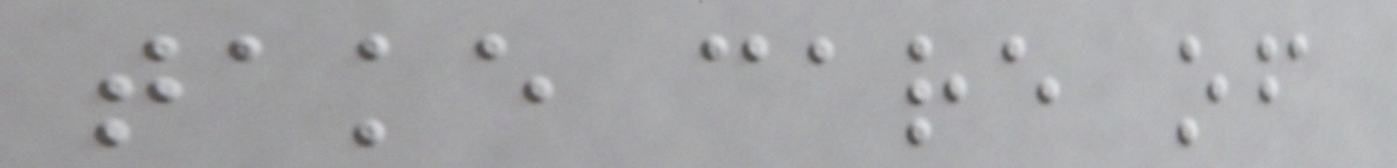take care of
